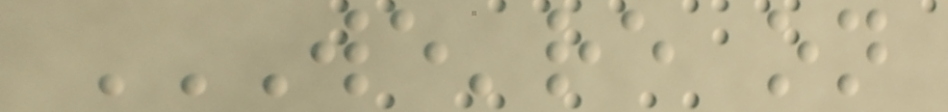WE'RE ON
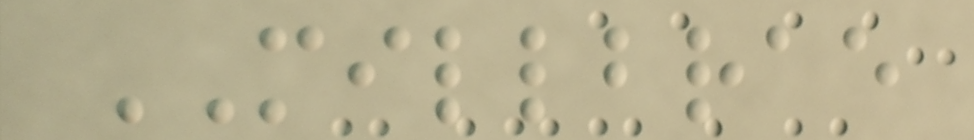MILLBRAE
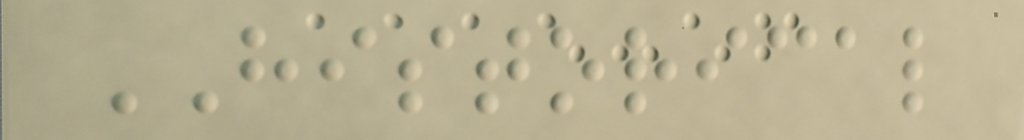HISTORICAL
